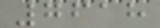7618
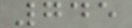745
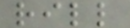rill
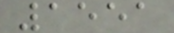1551
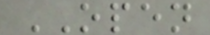OPEN
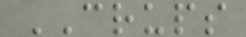CRUPS
